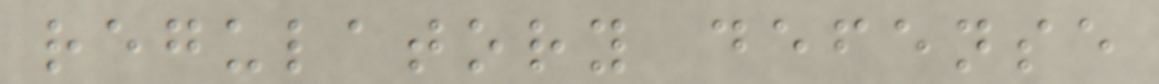regulatory defense
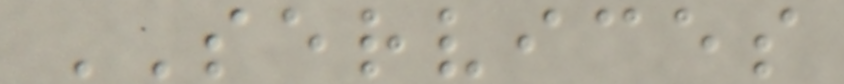SERVICES
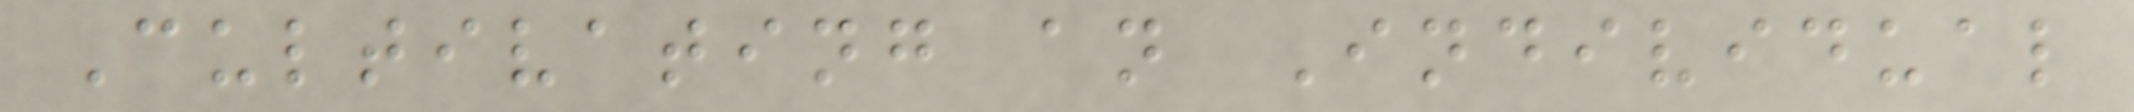Cultivating an Individual
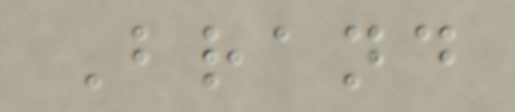Brand
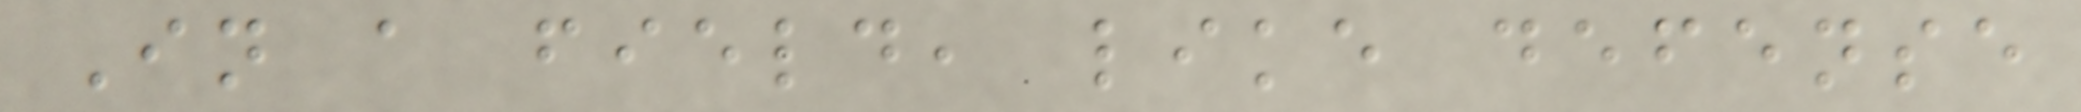In a field, like defense
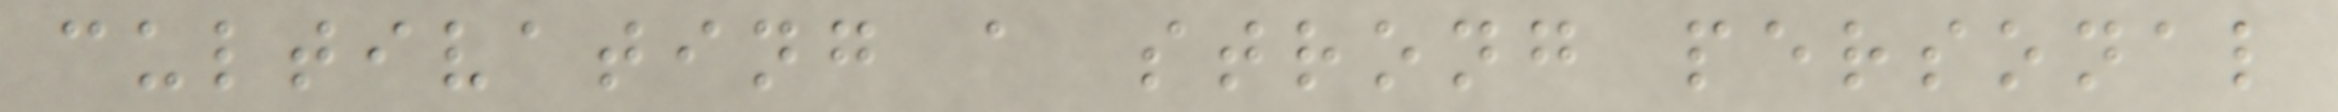cultivating a strong personal
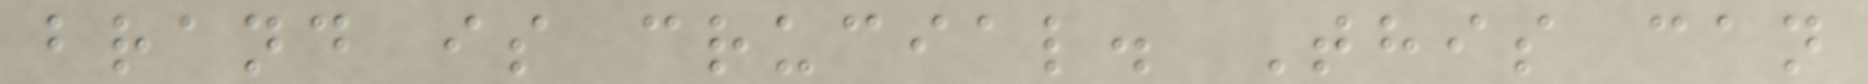brand is crucial. This can
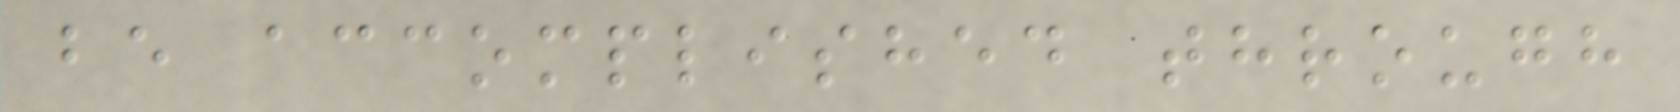be accomplished through
